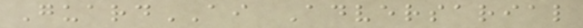GuardAI Adversarial
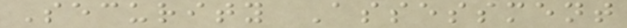Security Assessment
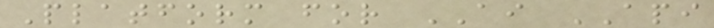Platform for AI API
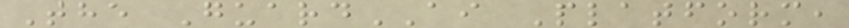The GuardAI Platform,
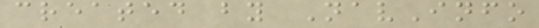created by NavInfo
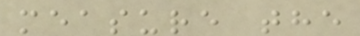measure the
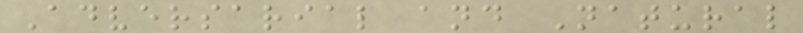Adversarial and Natural
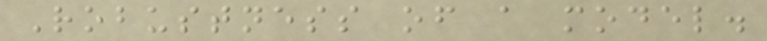Robustness of a model.
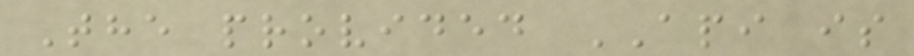The provided API is
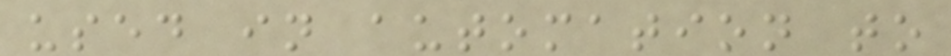used in automation to
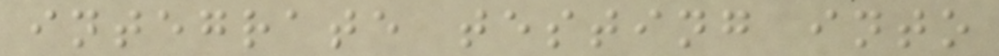integrate testing into
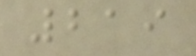219
